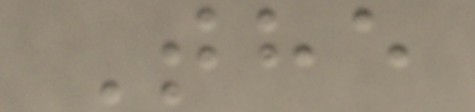The
